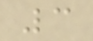3
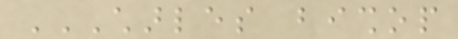CHARLES BISHOP
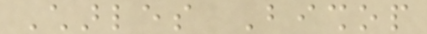Charles Bishop
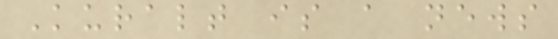Kuralt is a news
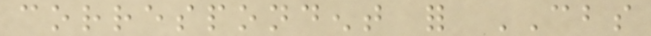correspondent for CBS
